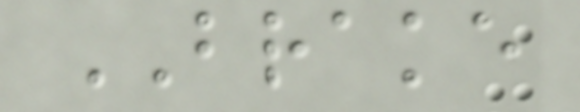BRAKE
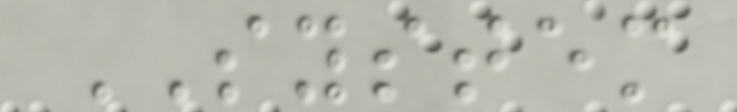SYSTEM
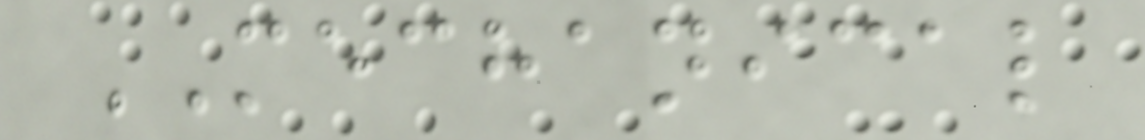MECHANICAL
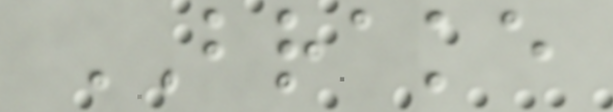BRAKE
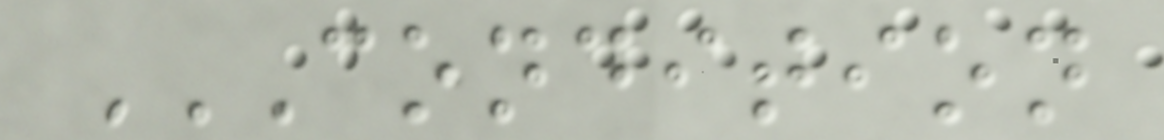CONDITION
